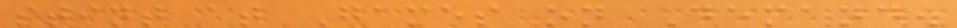stint at Games on Demand.
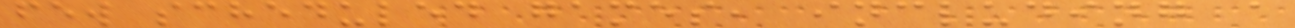few scheduled games, including a
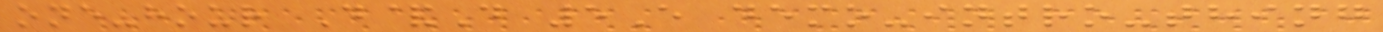one-hour D&D 5E demo-intro-thing
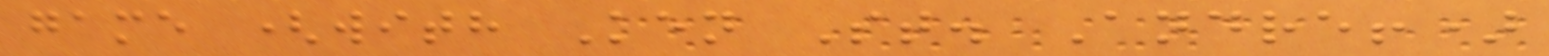game (with Ken St. Andre!)
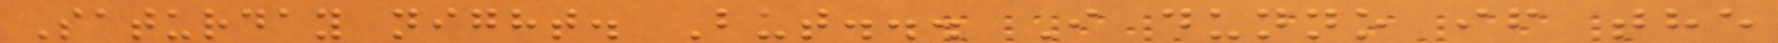Saturday night. But... I dunno if the
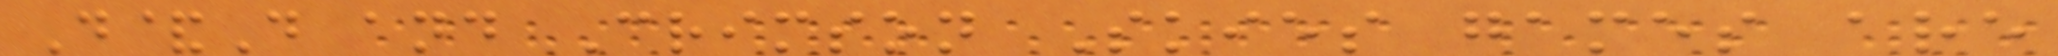D&D and Crimson Skies games are
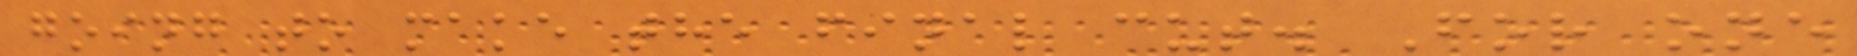going to make the final cut. For one
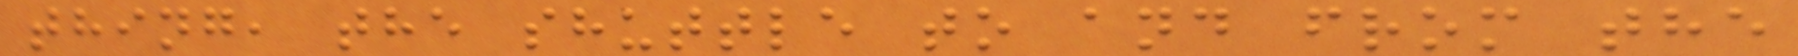thing, the shuttle to and from the
